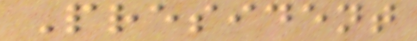President
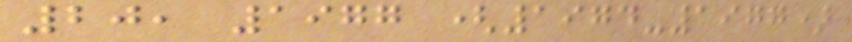20, 1977 (1974-1977)
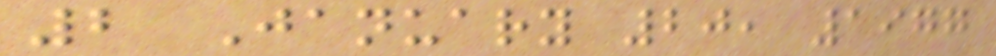2 January 20, 1977
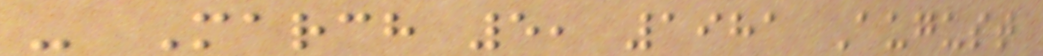- March 5, 1981 August
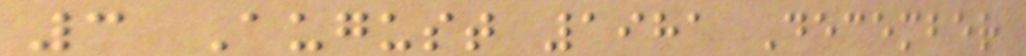3 August 1981 December
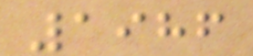1986
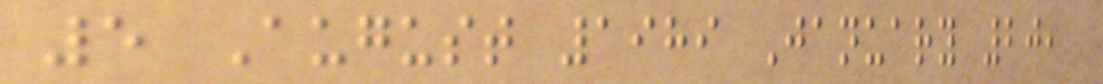5 August 1989 January 20,
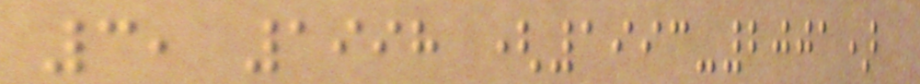3, 1998 (1993-2001)
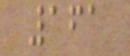161
